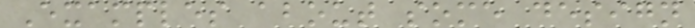Examples about some design
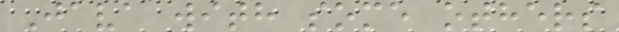Java with some others
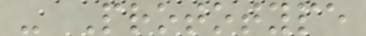- Prototype
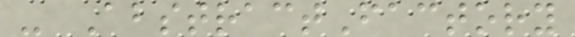- AbstractFactory
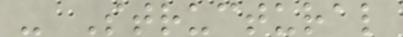- Structural
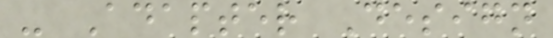- Adapter Design
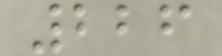226
